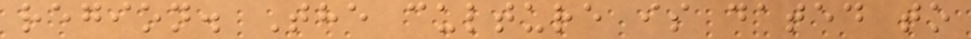region. The culture is dated to
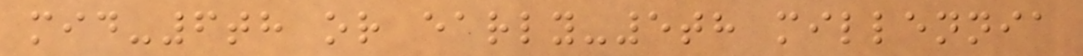mid-6th or early-5th millennia
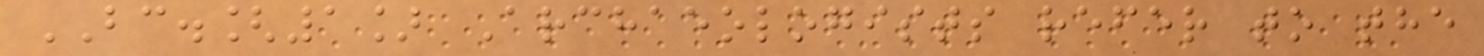BC.[1] Archaeologists refer to the
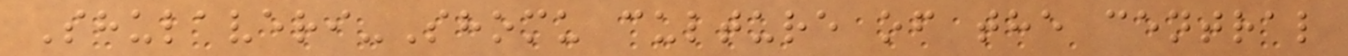Shulaveri-Shomu culture of the central
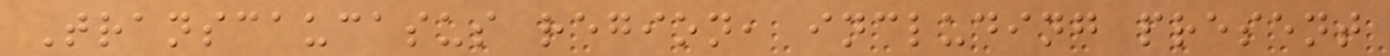Transcaucasus region, including present
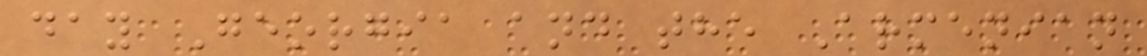day Georgia and the Armenian
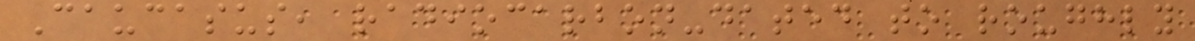Caucasus, radiocarbon-dated to roughly
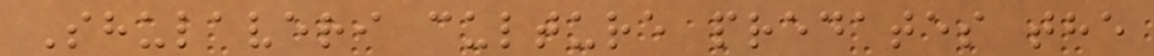Shulaveri culture predates the
